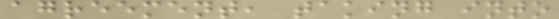agreement, taking into
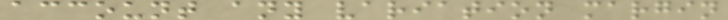account any variation margin
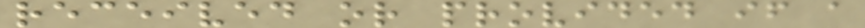received or provided if a
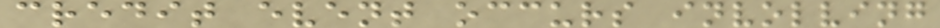credit event occurs involving
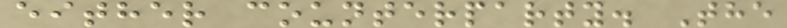either counterparty. The
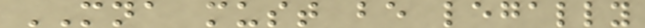MNA must be legally
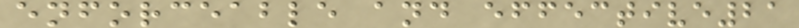enforceable and effective21
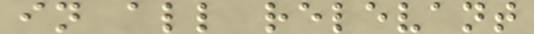in all relevant
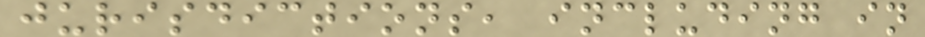jurisdictions, including in
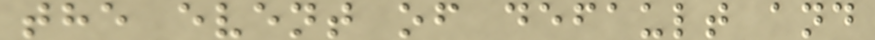the event of default and
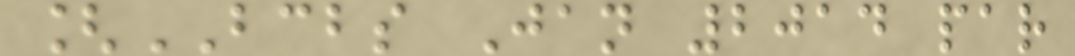[BCBS Jan 2014 par
